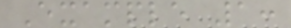Example 1:
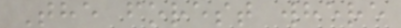The forest where
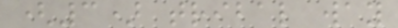(3) tribal way
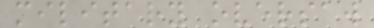military oversaw
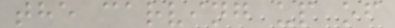the carving up of
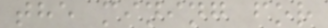the mining for
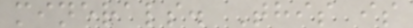minerals. This is
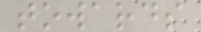towards
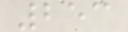253
